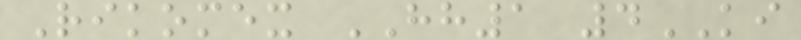Rikomex HH1 4KI
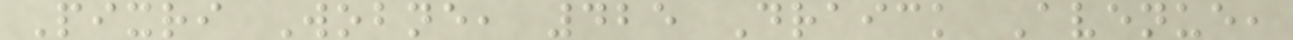Pixri Wobne, 425 Draick Avenue,
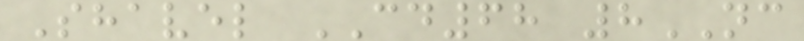Shavel CD68 8NC
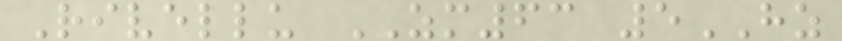Rivellu ZM63 5HZ
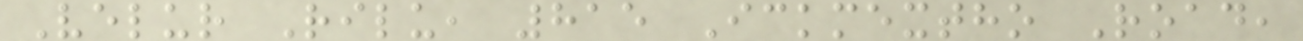Velur Rilu, 815 Ickmextho Road,
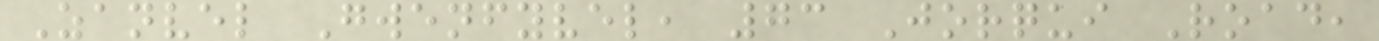Zanvel Gwenfyvel, 73 Jorqui Road,
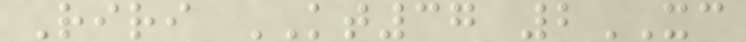Riri KT37 2XC
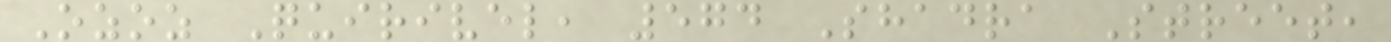Ozoz Quirivel, 574 Shadra Street,
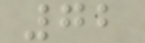72
